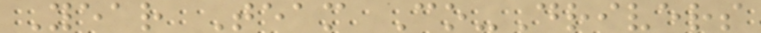Year Team Co-Drivers
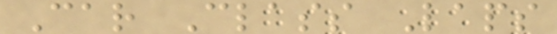Car Class Laps
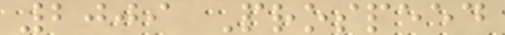2009 Prospeed
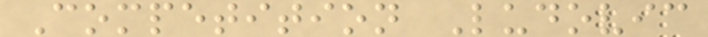Competition Ludovic
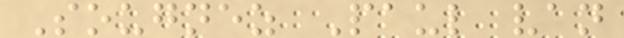Sougnez Paul van
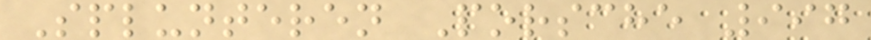Splunteren Porsche 997
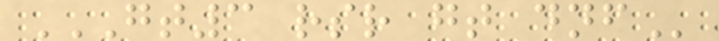GT3 RSR GT DNF
